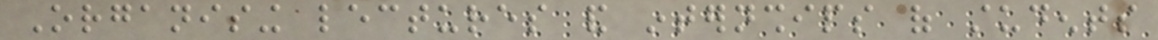Organising lectures and internships of students
